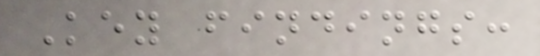Key findings:
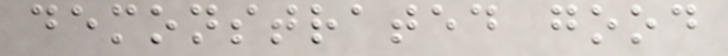demonstrated good
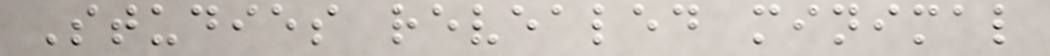Studies revealed minimal
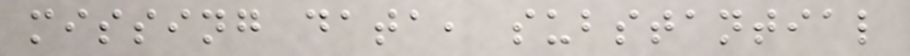missing data, substantial
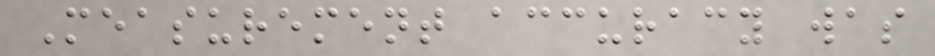Measurement accuracy was
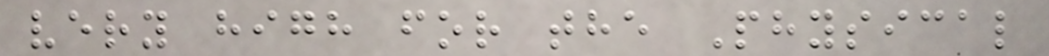very high for the Physical
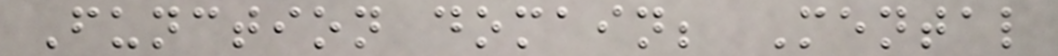Function domain; Mental
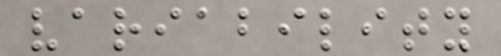variability
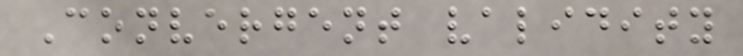Convergent validity
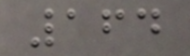164
